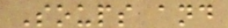Soups and
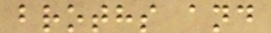broths and
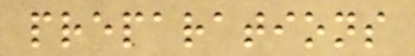preparations
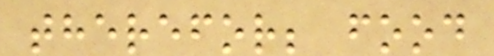therefor; food
